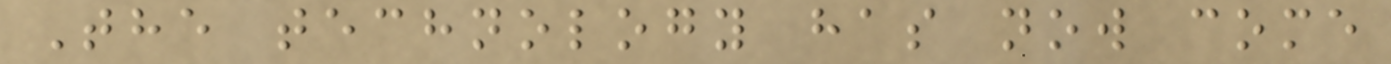The technology has now come
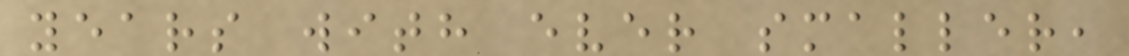years with ever smaller,
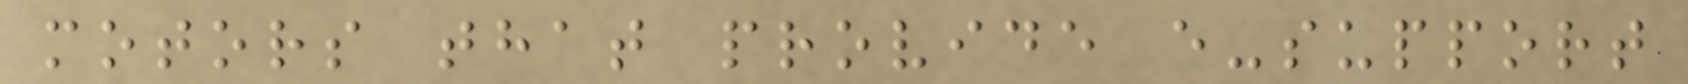motors that provide e-support
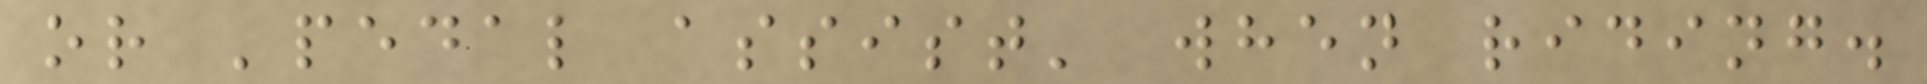or 'pedal assist' when riding.
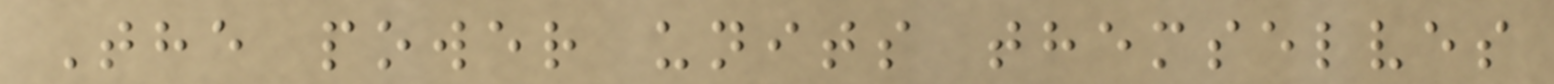The power units themselves
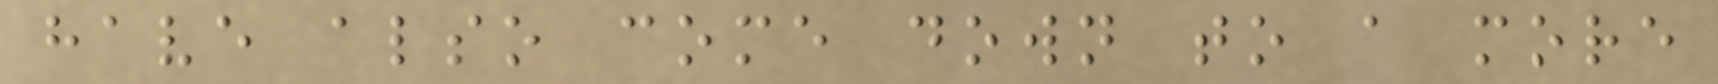have also come down to a more
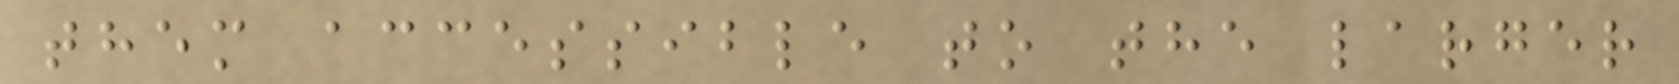them accessible to the larger
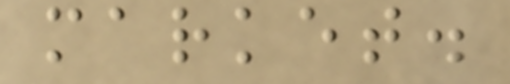market.
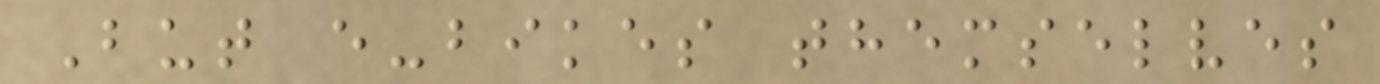But e-bikes themselves
